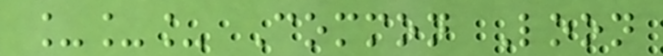___ Common Loon
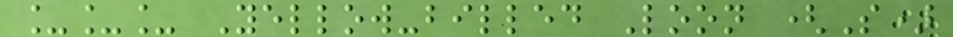___ Yellow-billed Loon (S)
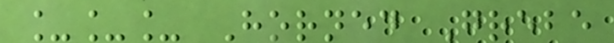___ Horned Grebe
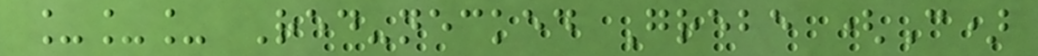___ Red-necked Grebe (C)
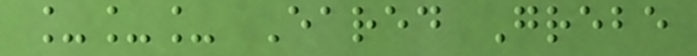___ Eared Grebe
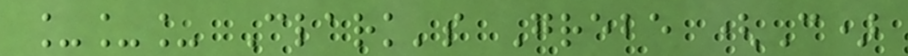___ Clark's Grebe (C)
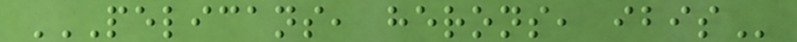PELICANS, HERONS, IBIS
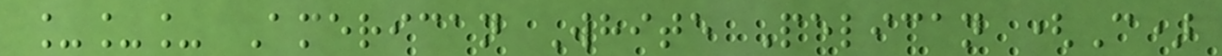___ American White Pelican (C)
